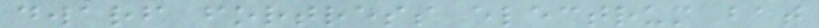dwarf fortress electrum bat
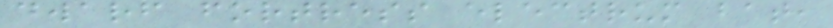dwarf fortress electrum bat,
